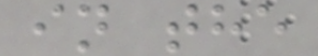in the
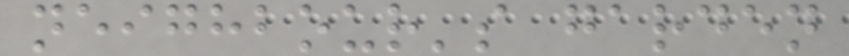neighbour's garden
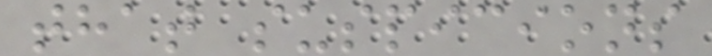that suspicions
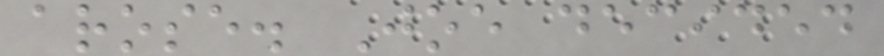arose. Joe decided
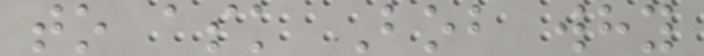to ask Bob why
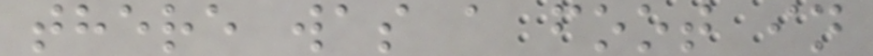there was a foot in
